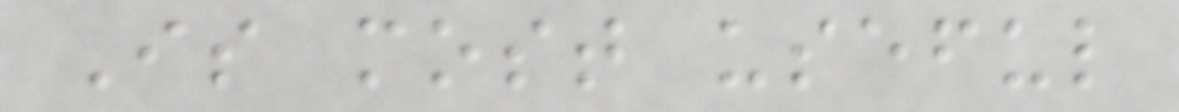Is most useful
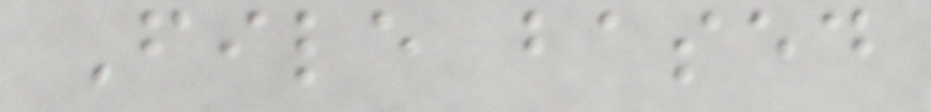File based
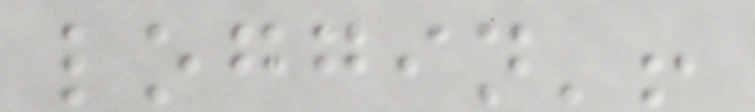loggin'!
